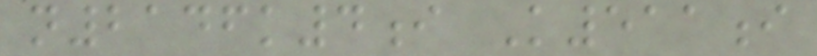n2146k4i K511i
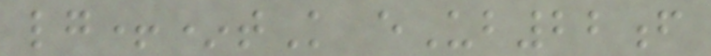lg+*tK eUb22f
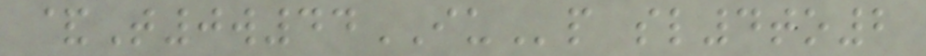&T0w44IUp sl4to2
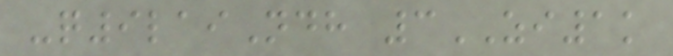-q9laiNdh 3ZI1k
